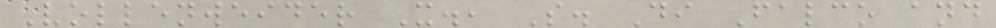Vollenweider X., S. Di Falco and
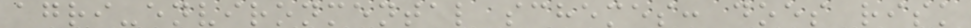agri-environmental schemes: does risk
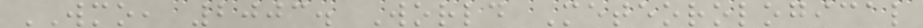WMO, 2003. World Meteorological
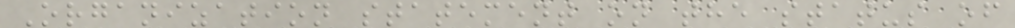Organization statement on the status of
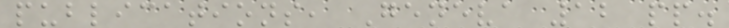publications, Geneva 12 pp.
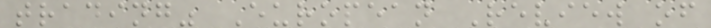trading" European Review of
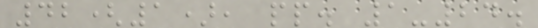42(1), pp. 1-24.
